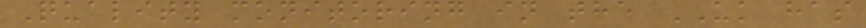Quality monitoring in the UK has
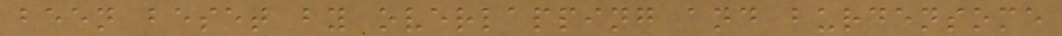been beset by overlapping and burdensome
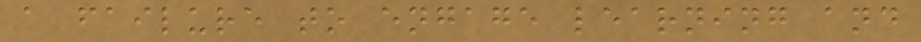a failure to engage learning and
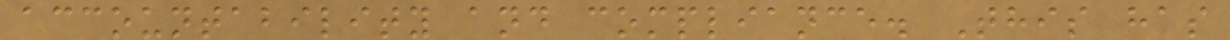accountability and compliance. This has
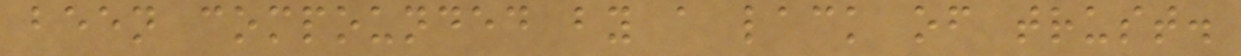been compounded by a lack of trust.
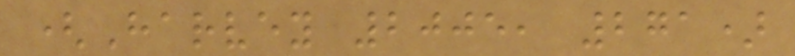(Harvey 2005, 271)
